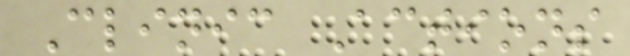Clinic Actions
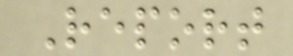Report
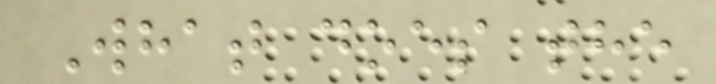What does the
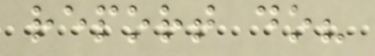report do?
